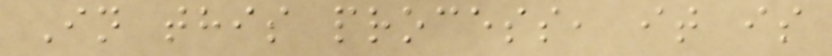In this process, it is
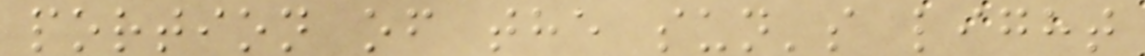portion of the sun's light
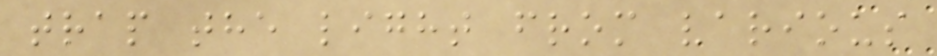trap the light from various
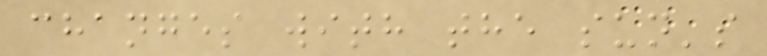changes with the sun's
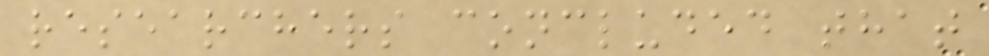researchers concluded that
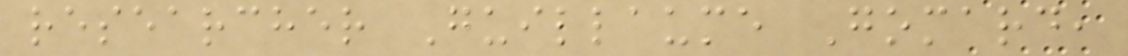researcher Guillaume Gomard,
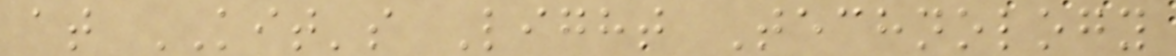at KIT's Light Technology
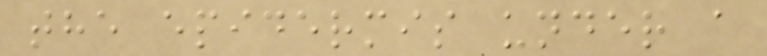the epidermis under a
